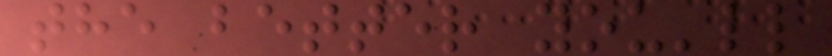the better you'll
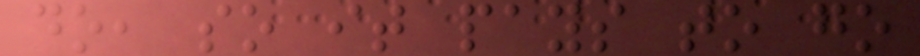do, so it pays to go
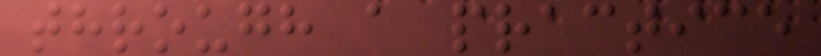through a practice
